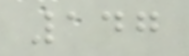147
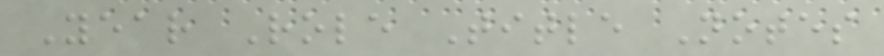Year Role Title Notes
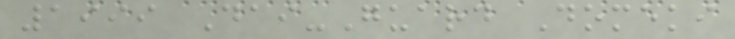1999 Dai-Guard Domeki
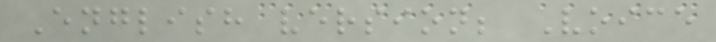English version; Voice
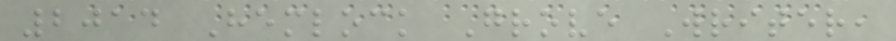2014 Hemlock Grove Writer,
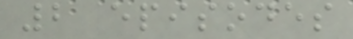2 episodes
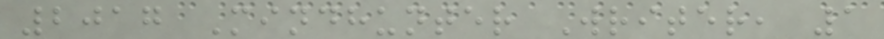2017 Mindhunter Writer, 1
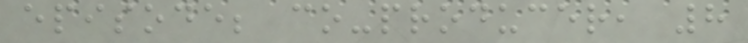episode; co-producer, 8
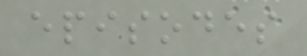episodes
